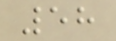58
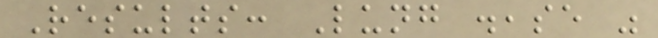Results: Lung disease was
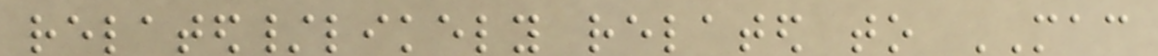related/likely related to MAC
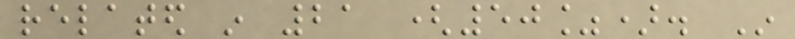related in 21 (50%). In
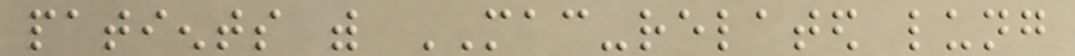patients with MAC-related lung
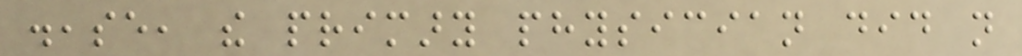disease, the primary physician did not
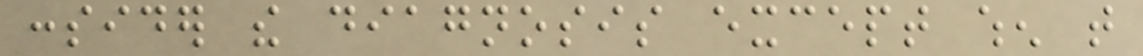consider the diagnosis except when that
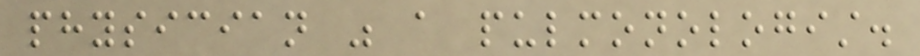physician was a pulmonologist.
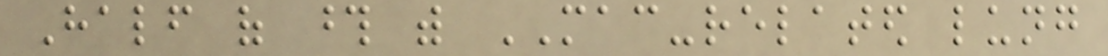Half of those with MAC-related lung
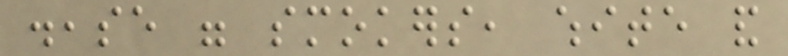disease were smokers, white and
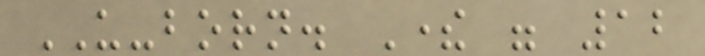US-born. There were 12
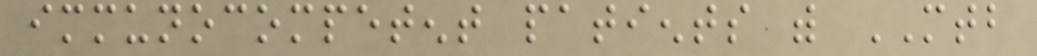immunocompetent patients with MTB
